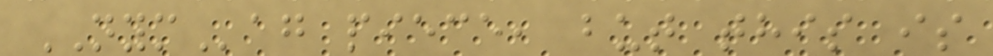NYMag piece, but this is
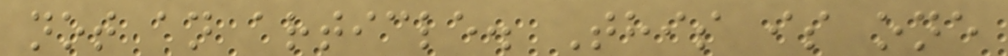not an article. This is one
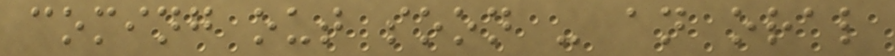coming out soon - an oral
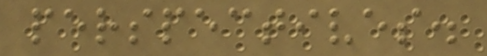perspectives.
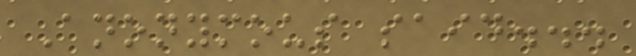Anonymous said...
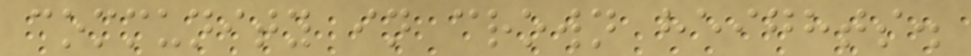community in crown heights.
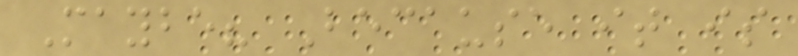Maybe? Because it is
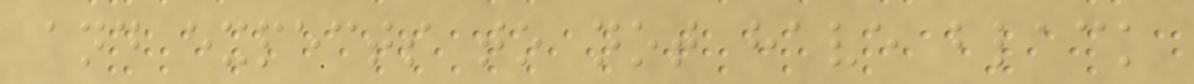and expects to not have black
